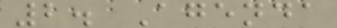2. Agenda
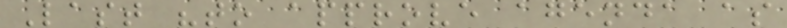Last "to approve agenda as
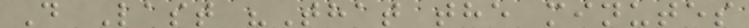D Last "That the minutes
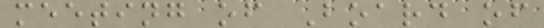meeting of Board of
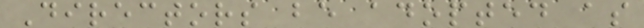Directors be adopted as
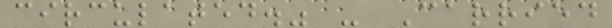circulated." - Carried
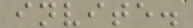invite.
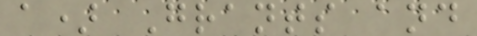a) Grants and
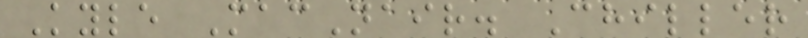Kyle MacNair. Chiller
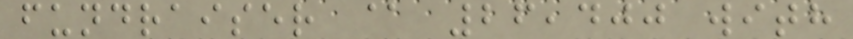fundraiser @ 26,400 with
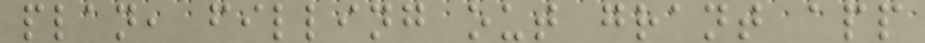plan, filling out grant app
